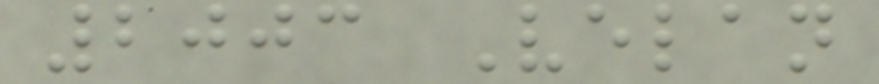2003 Velan
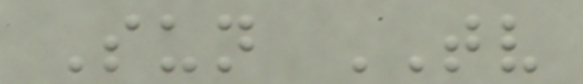Sun TV
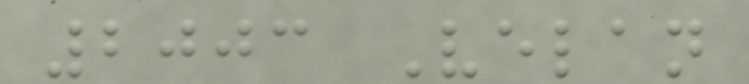2003 Velan
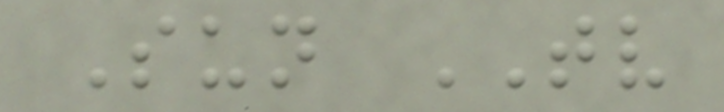Sun TV
